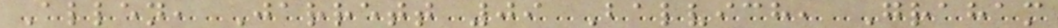Allen, Jarrett 09 Balvich, Graham
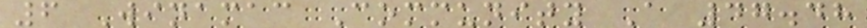6 Winamac Community A 47.48
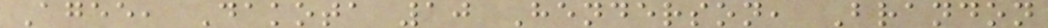Agee, Dakota 10 Henderson, Brandon
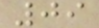09
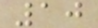10
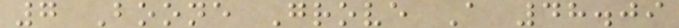7 Boone Grove A 48.09
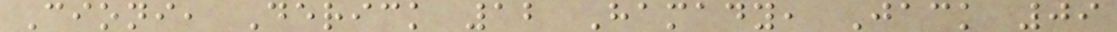Cioni, Derick 12 Hamady, Jack 09
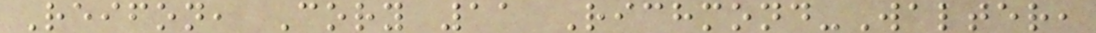Reifon, Cory 11 Richmond-Walter,
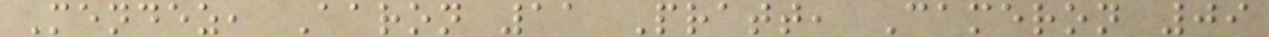Mendez, Aaron 11 Pratt, Cameron 09
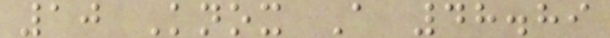10 Knox A 48.89
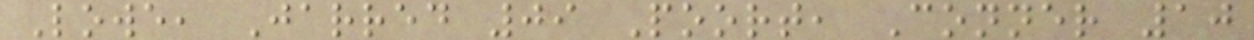Lowe, Jarred 09 Poort, Conner 10
